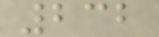232
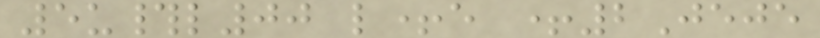5u#l00 l+e +2Jeje
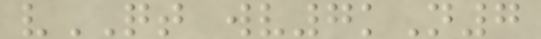vQT wv7kN7
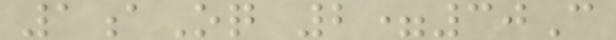1aOq 2=30C
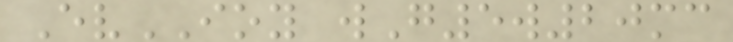EvIOY wG5w20mc
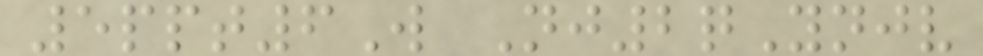5ppt6W Nj2qYnjv
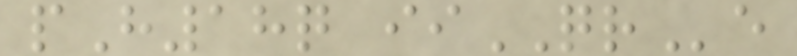pH18q iiQRe
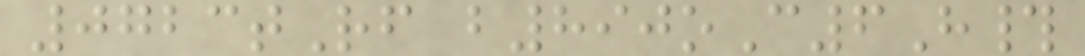0723tRf b890oC6H#
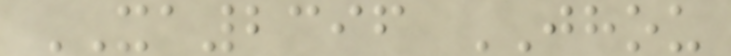XA2396 JHOU
